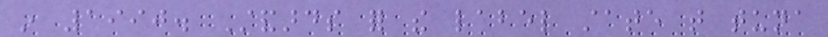in 1990. Standards for the label state that tuna
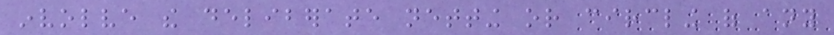involve the deliberate netting or circling of any
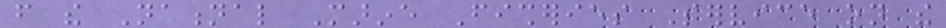from the National Marine Fisheries Service on the
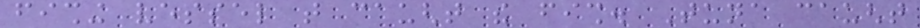fishing vessel that caught the fish. Tuna caught
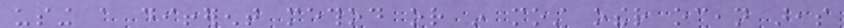using a different method or in most other ocean areas
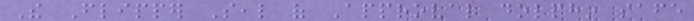The Flipper Seal of Approval dolphin safe
